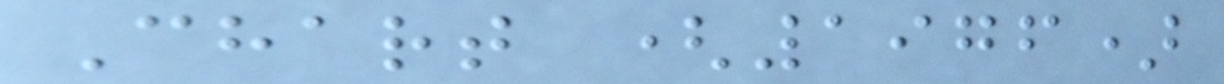Chart (1976)
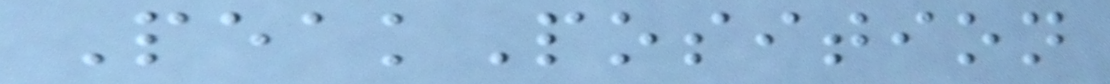PeakPosition
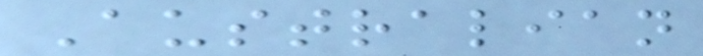Australian
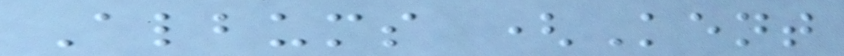Albums (Kent
